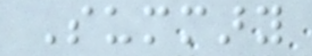Summary
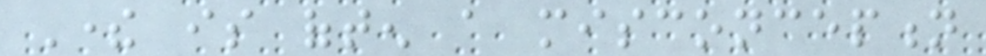There is often a misconception
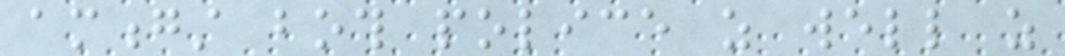amongst both police as well as
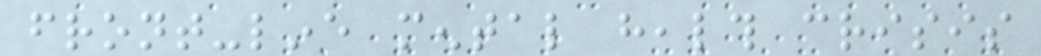front-line mental health crisis
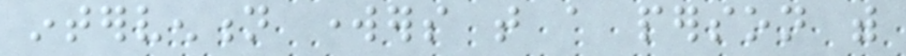intervention workers that a person with
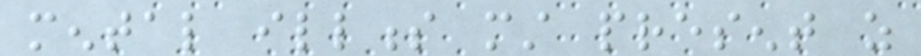mental illness must present as
